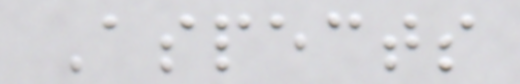Aspects
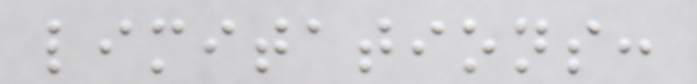limitations:
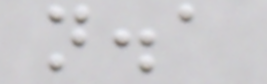n.a
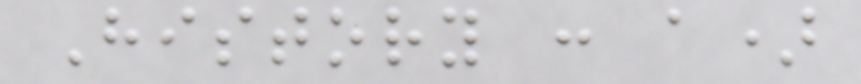History : a)
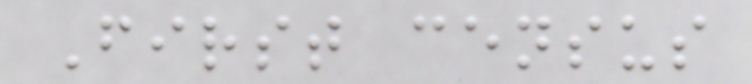First census
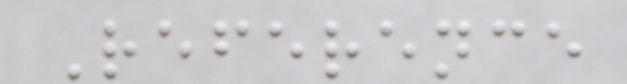Reference
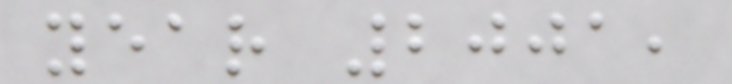year 2001,
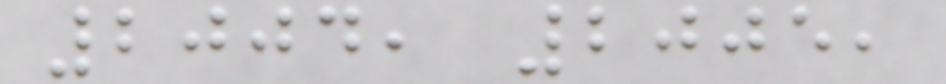2004, 2005,
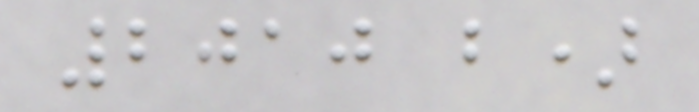2010 b)
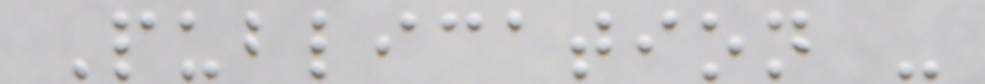Publication -
